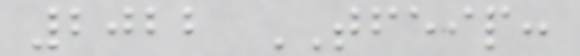2022 TFEIP:
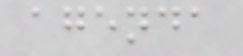agenda
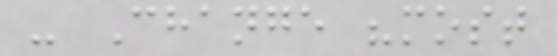- Change "most
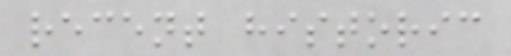recent historic
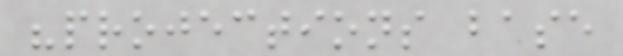"projections base
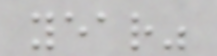year"
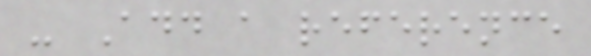- Add a reference
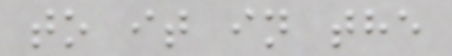to it in the
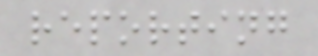reporting
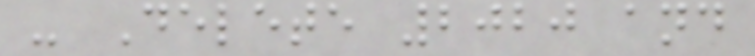- Delete 2020 and
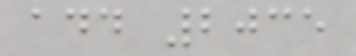add 2035
